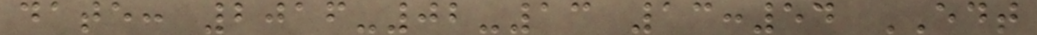date: 2016-02-13 13:54 EDT
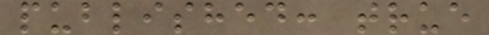published: true
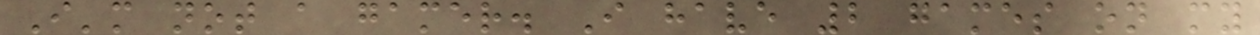I'm not a gamer. I have 2 games on my
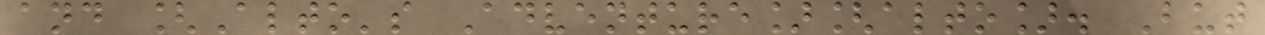and [Alto's Adventure][alto]. But
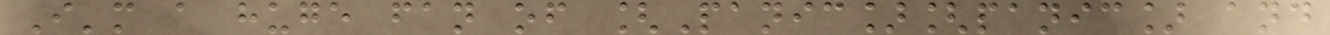I'm a huge fan of [Panic][panic] and
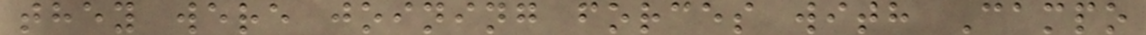they were joining forces with Campo
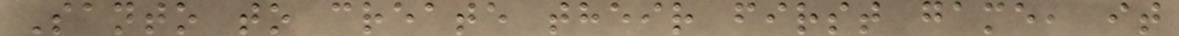Santo to create their first game, it
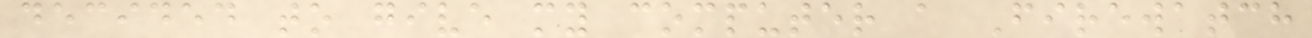decided to give my computer a Firewatch
